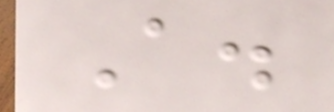A.
